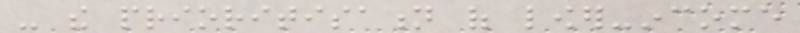- the prioritisation of lower-income
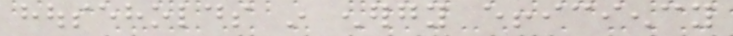households in energy efficiency
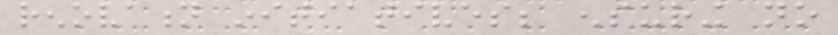renovation initiatives; ensuring no
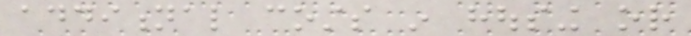additional costs in housing or
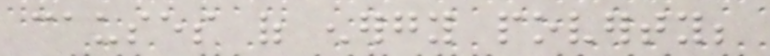causes of energy poverty;
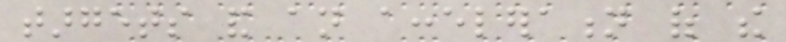targets and an acceleration of the
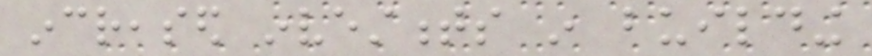increased investments in building
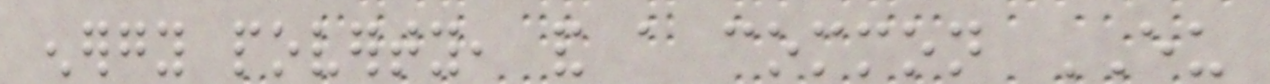energy poverty, and a common EU
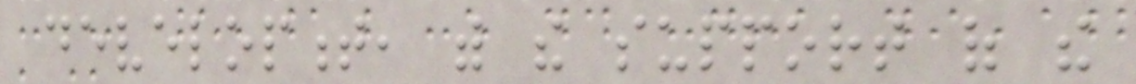development, with the support of the
